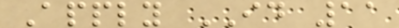Apply ID 11
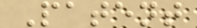Patent
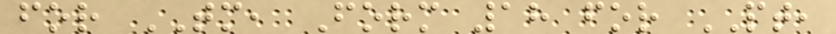for TM, Form 18 for PT,
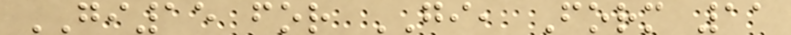GI15 for GI, Form 11
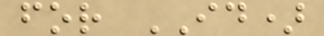for ID)
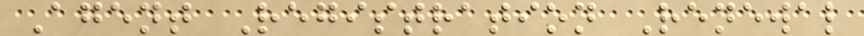Agent Registration Renewal
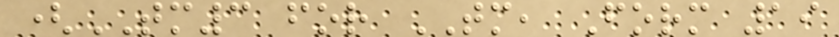(TM3 for TM, Form 19
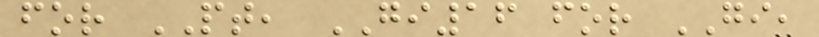for PT, GI16 for GI,
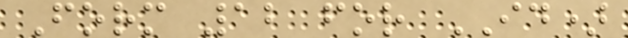Form 12 for ID)
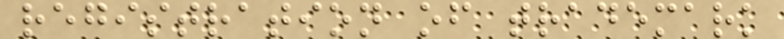registration of trademark
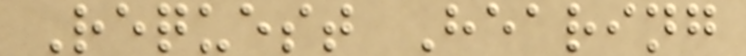Request Hearing
